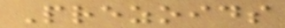Prezoids
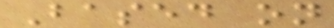Based on
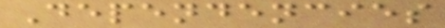Dependencies
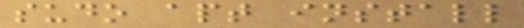sudo apt install
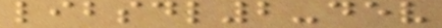libsdl2-dev
